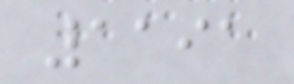1191
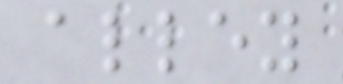alley
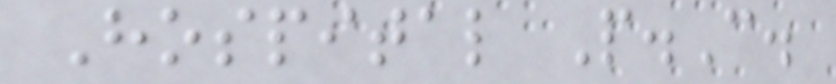Hospital P.C.
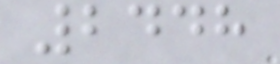2448
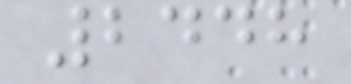2448
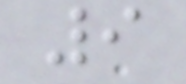9
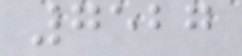7527
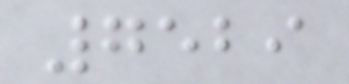7529
